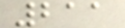211
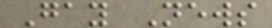Gay News
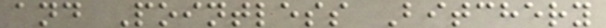and Pointless Bitchery
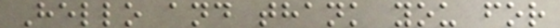Hello and thank you for
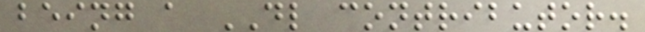being a DL contributor.
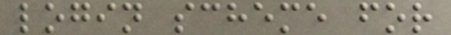login scheme for
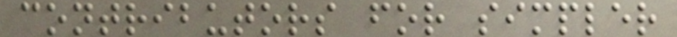contributors for simpler
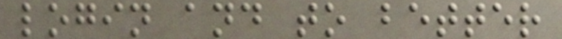login and to better
